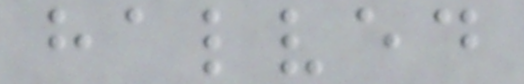halved
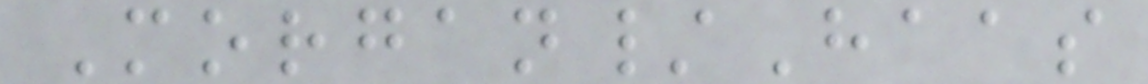Morgan/Haas
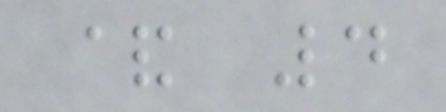& 4
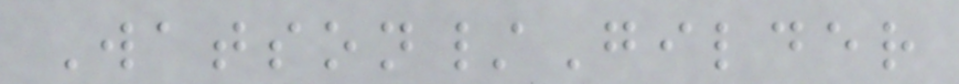Watson/Gilder
